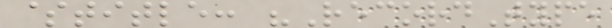$title: "RecordType
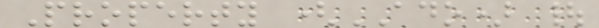Property (ADO) |
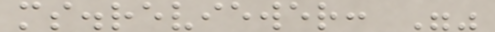ms.reviewer: ""
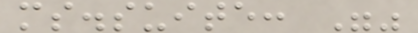ms.suite: ""
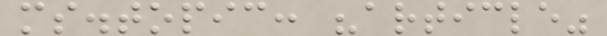ms.topic: "article"
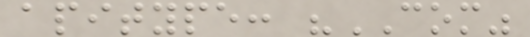apitype: "COM"
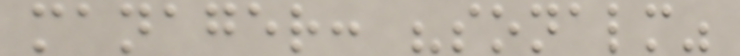manager: "sonalm"
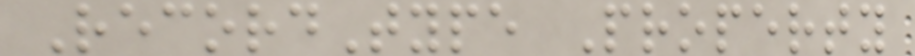RecordType Property
